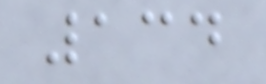134
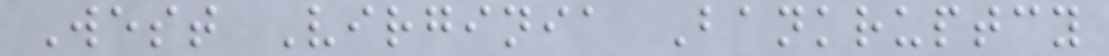West Virginia Bankruptcy
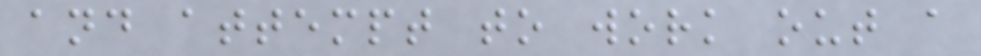and attempt to work out a
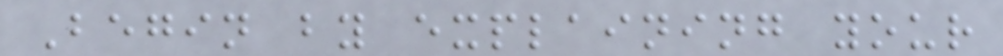Begin by explaining your
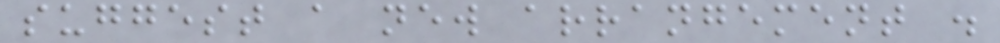suggest a new arrangement .
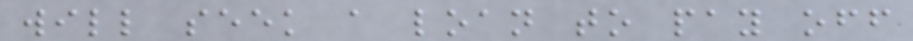will seek a loan to pay off
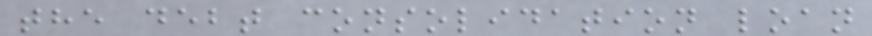the debt consolidation loan
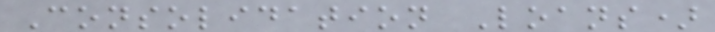Consolidation Loans)
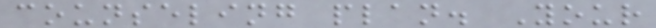counseling plan. Your
